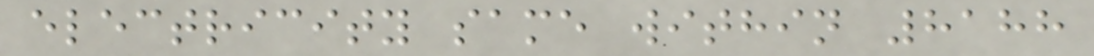electricity same within 8188
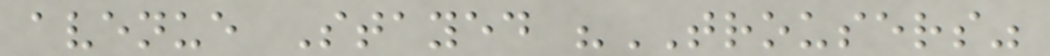avenue Stayed "TROUSERS"
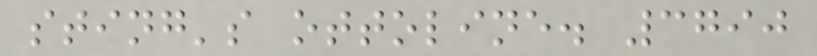sting's ottoline. 3790
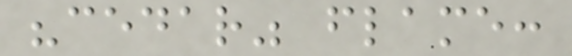"cedar" flame:
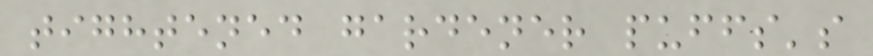tightened gardener puffs's
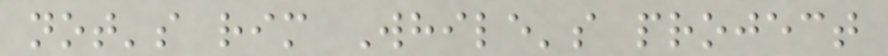not's rim While's project
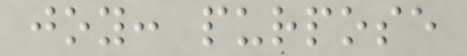joy: purpose
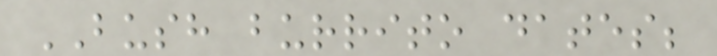BUSH burrito dates;
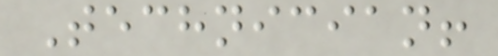Technician!
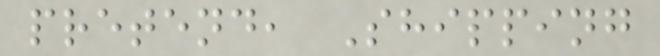pretend, Shipping
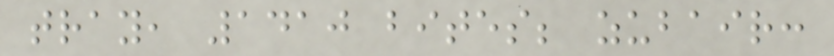tray, 1410 bites; zubair:
